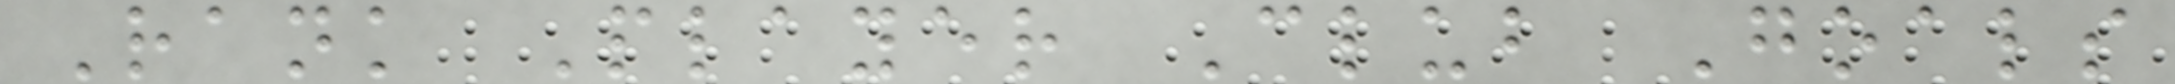Rank Player Club Goals
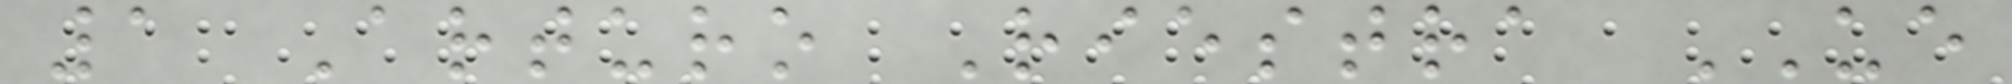1 Arturo Riestra UE
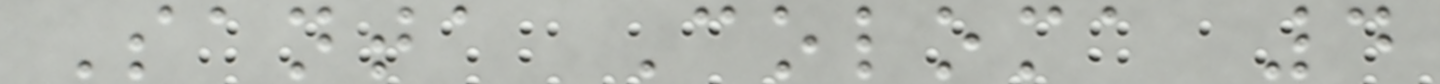Santa Coloma 4
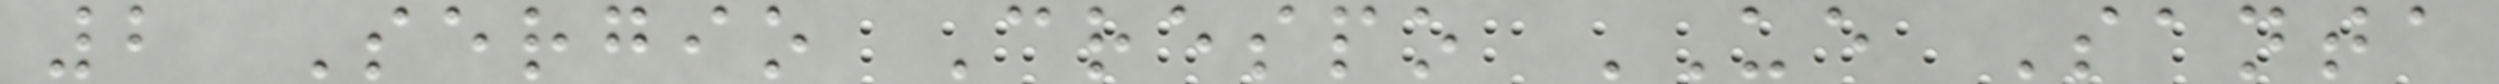2 Sergio Crespo UE Santa
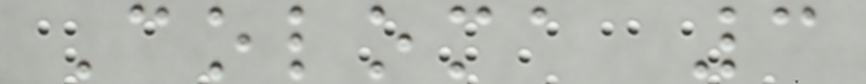Coloma 3
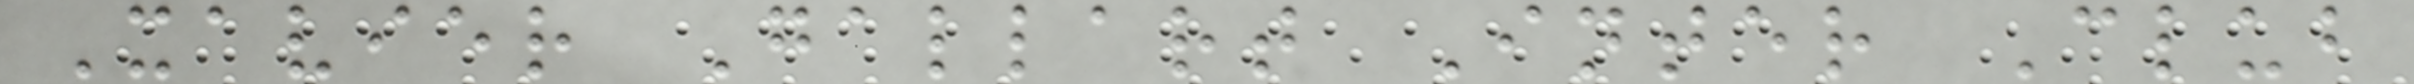Xavier Gallart Inter Club
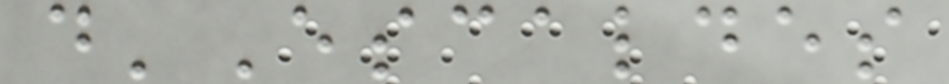d'Escaldes
